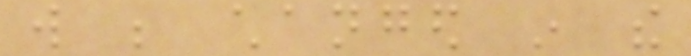will be changed in the
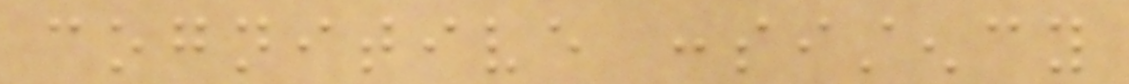cognitive consistency
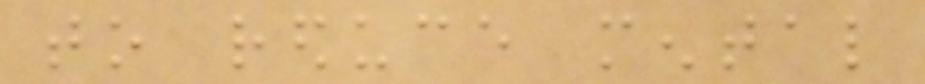to reduce mental
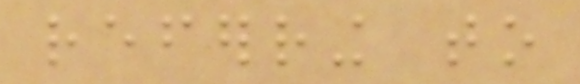referring to
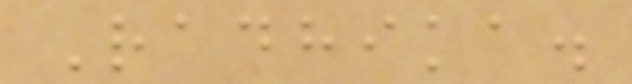Radhika.
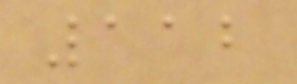112
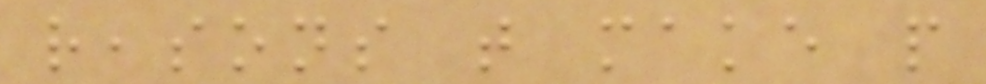reasons that make people
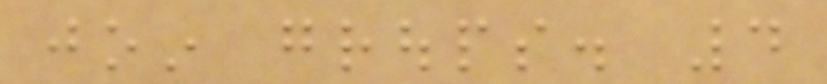join groups. 4
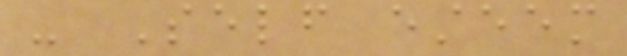- Self esteem
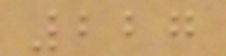227
